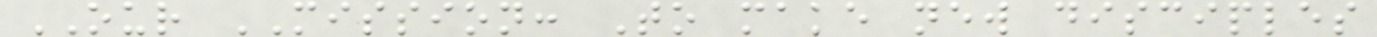OUR MISSION: To make new disciples
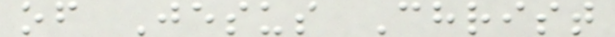of Jesus Christ
